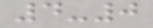4-0
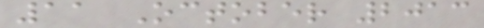11 October 2013
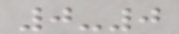0-0
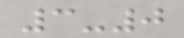3-0
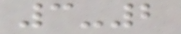3-2
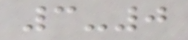3-0
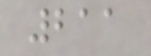211
